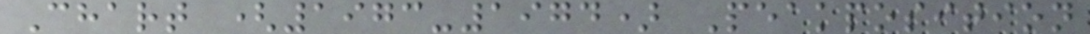Chart (1973-1974) Peakposition
